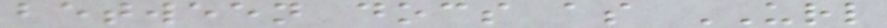between docs as URL
